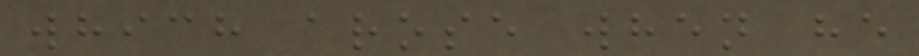which arose when he
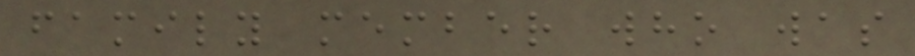family member who was
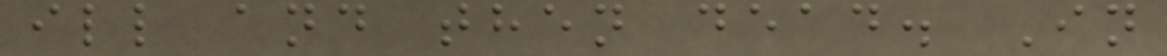ill and then dead. In
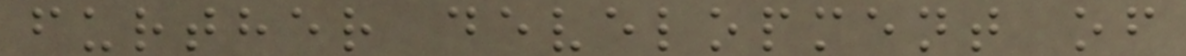further development of
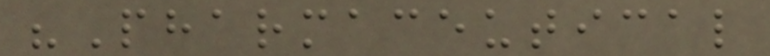"Pharmaceutical
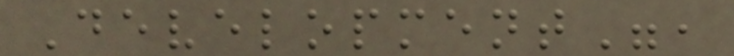Development",
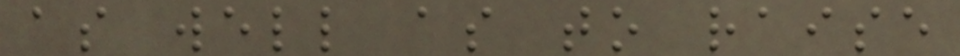as well as to raise
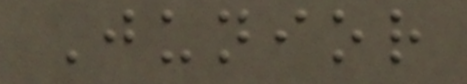Junior
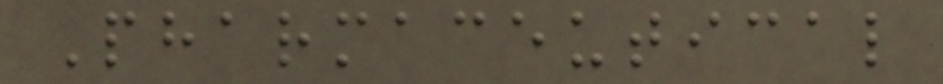Pharmaceutical
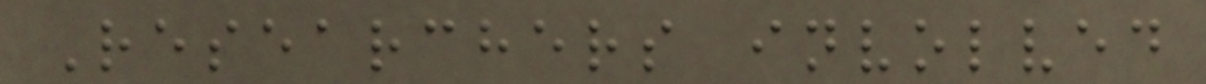Researchers involved
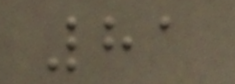81
